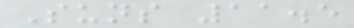Suns 11.5
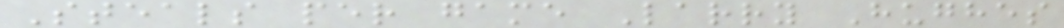Steals per game Larry Hughes
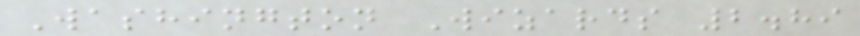Washington Wizards 2.89
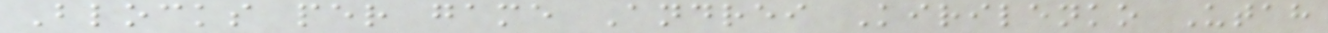Blocks per game Andrei Kirilenko Utah
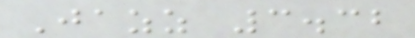Jazz 3.32
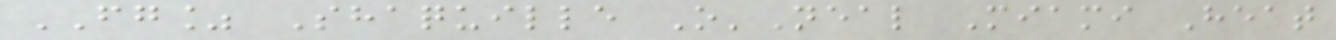FG% Shaquille O'Neal Miami Heat
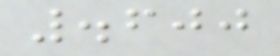.600
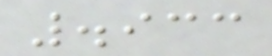.933
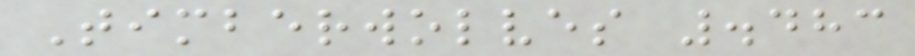Timberwolves .483
